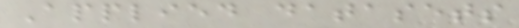Applied datasets
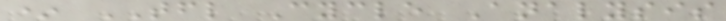* TFL Cycle Analysis
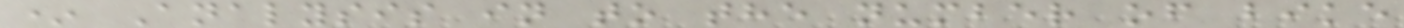* Analysis in to the number of bike
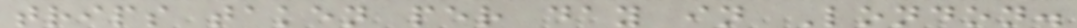trips taken per day in London.
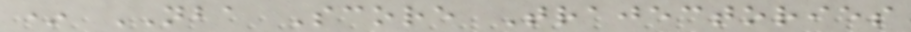* NBA Score Trajectories
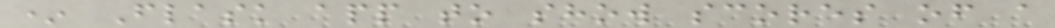* Flask app to show scores of a
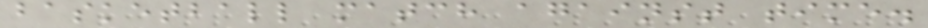basketball match against time.
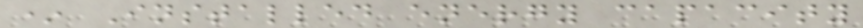* Installed energy capacity
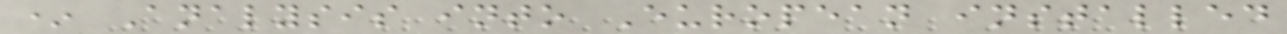* Analysis into European installed
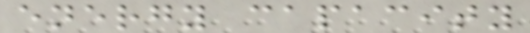energy capacity
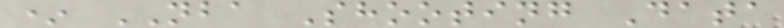* NBA Shooting Data
